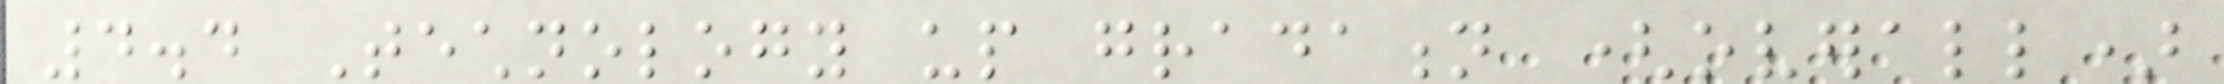4.4 Technology up gradation (overall)
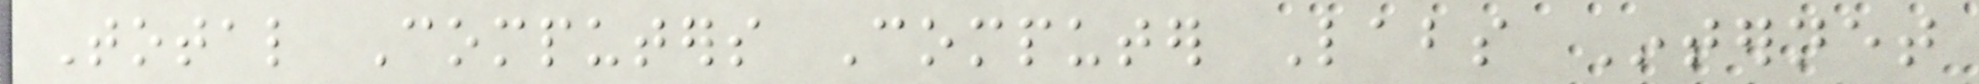Total Computers Computer Labs Internet
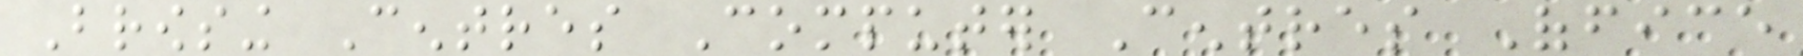Browsing Centres Computer Centres Office
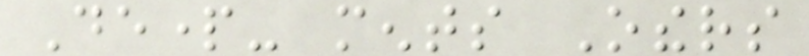Depart- ments Others
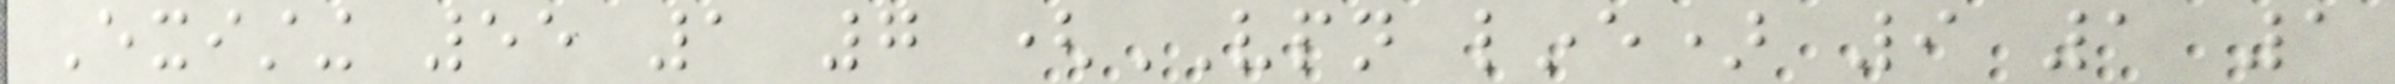Existing 55 1 7 (VPN line) 9 1 1
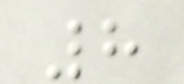8
